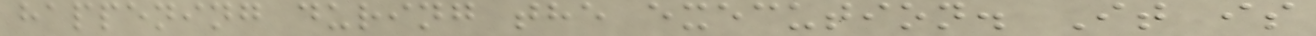happening during the execution. It is
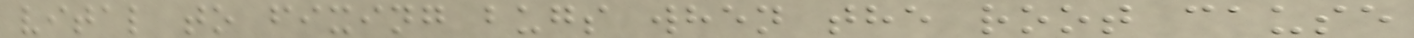vital to fixing bugs when the root cause
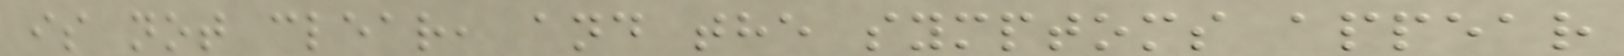is not clear, and the symptoms appear
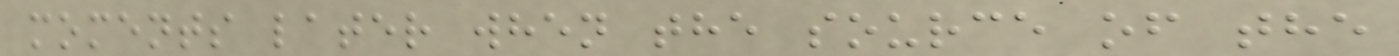moments later when the source of the
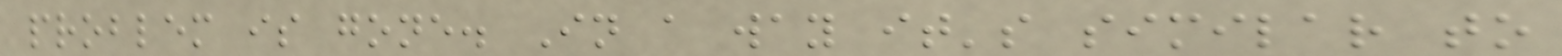problem is gone. In a way it's similar to
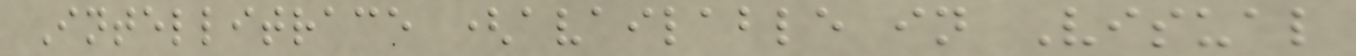Intellitrace (available in Visual
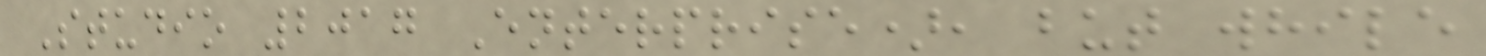Studio 2017 Enterprise), but while
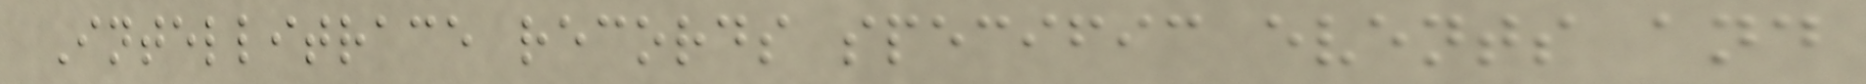Intellitrace records specific events and
